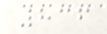836
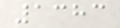1383
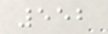552
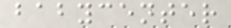babycenter
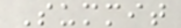Summit
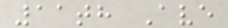11th Ave
